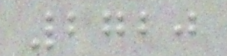2720
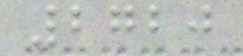2720
